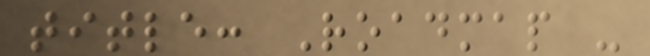title: Roadmap -
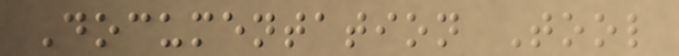Documentation Tool
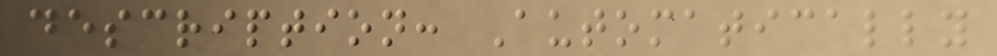description: Automatically
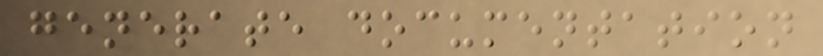generate documentation
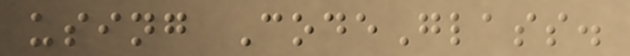using CodeGlass.
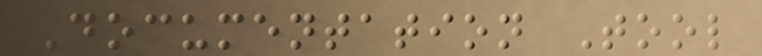Documentation Tool
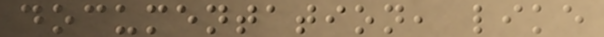documentation, like
